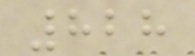828
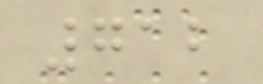712
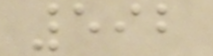592
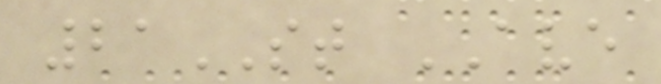21ST AVE
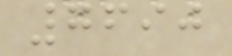7690
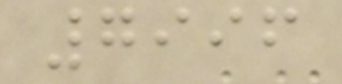7996
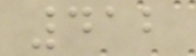412
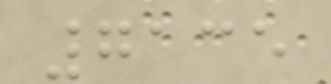7135
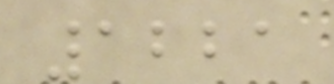1221
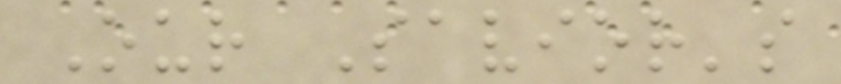Our Savior's
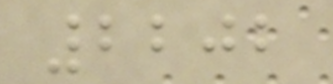2202
